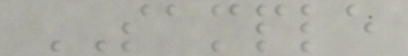SAMPLE
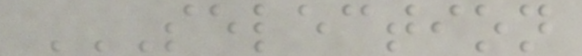SELECTION
